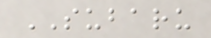SUBARU
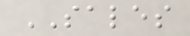SALES
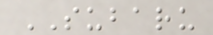SUBARU
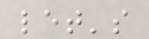let's
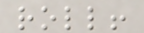roll!
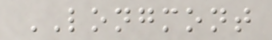LONGMONT
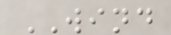WIND
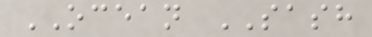OCEAN SASH
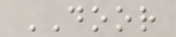DOOR
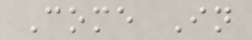Come In
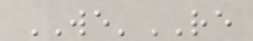WE'RE
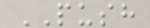PUSH
